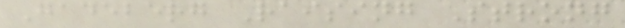Gadeberg Raising Strong
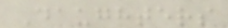Daughters
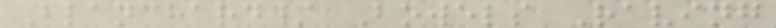Blanchard/ Bowels Raving
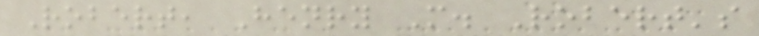Robert, Henry M. Robert's
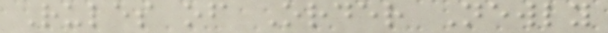Rules of Order Newly
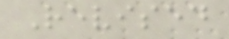Revised
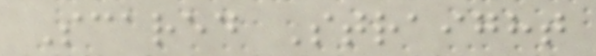Scared Straight
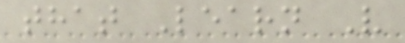that Learn V
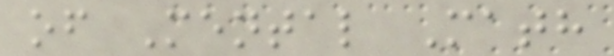of Mental Math
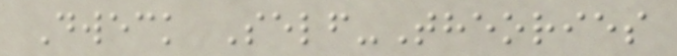Dweck Self-Theories
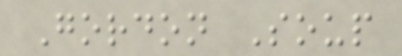Gordon Soup
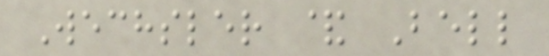Wechsler & Bell
